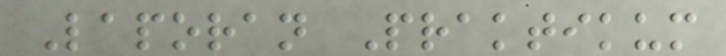Laporan Praktikum
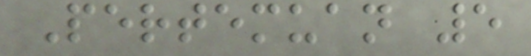Pertemuan 5
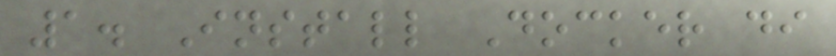1. Install Docker di
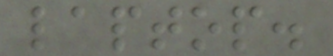laptop.
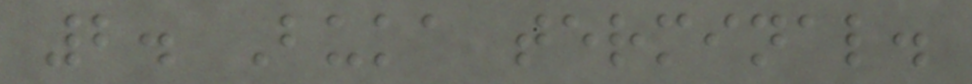2. Buka terminal.
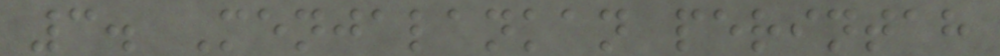3. Menjalankan perintah
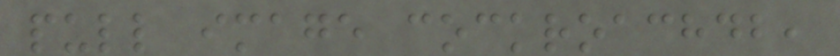pull image cockroachdb,
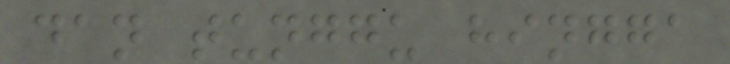dan tunggu hingga
